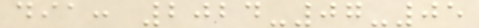dia: 2024-07-05
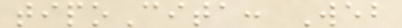tipoCita: Web
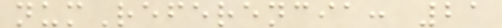numReferencia: 21
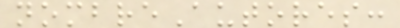nombreAutores:
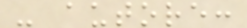- autore:
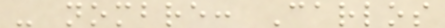- nombre: Carlos
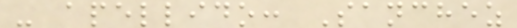- apellido: Sanchez
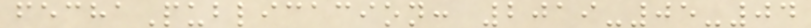fechaPublicacion: 2019-05-04
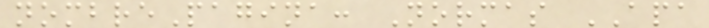nombrePagina: Normas APA
